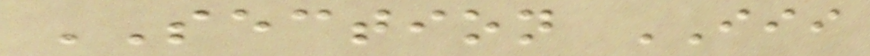SECTION III
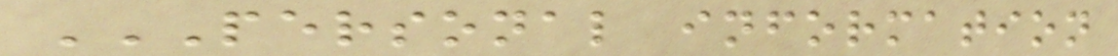PERSONAL INFORMATION
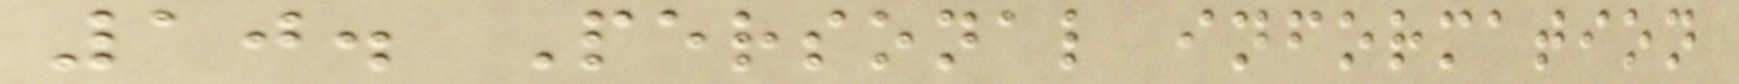10. Personal information
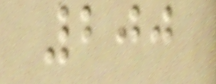200
